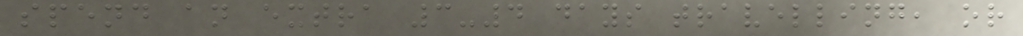spend an extra 3-4 days travelling, or
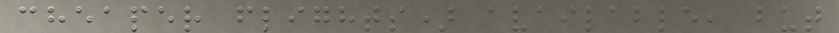cheaper flights) available, but
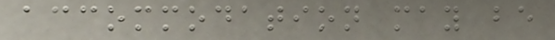accommodation may be
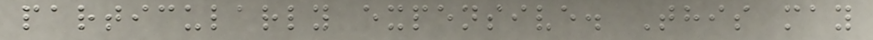particularly expensive. This may
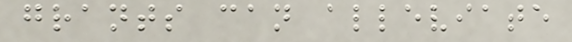grants can alleviate
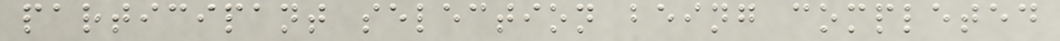participant selection being completed
